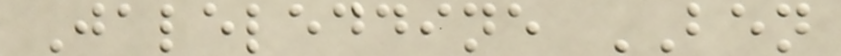Jaleleddine BEN
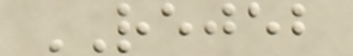REJEB
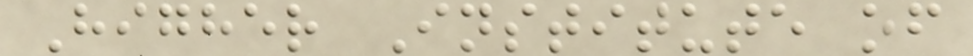Higher Institute of
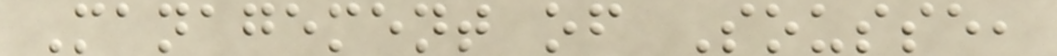Management of Sousse,
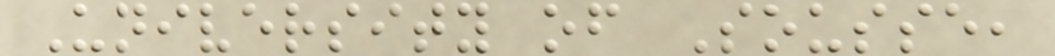University of Sousse,
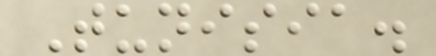Tunisia.
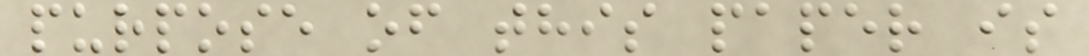purpose of this paper is
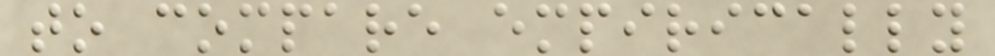to compare empirically
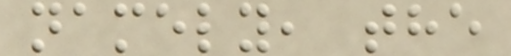namely, the
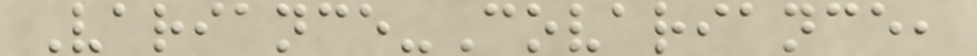Variance-Covariance,
